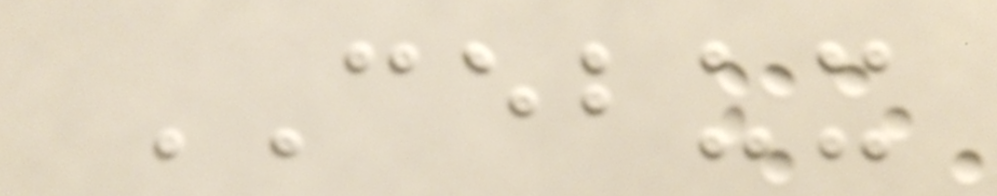CEBUX
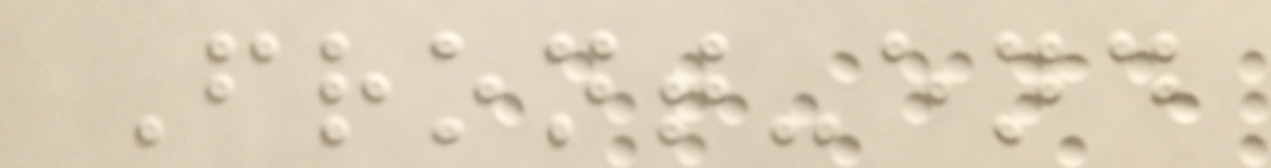Front-end
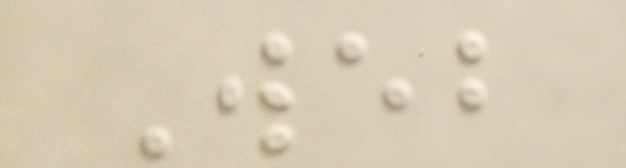Web
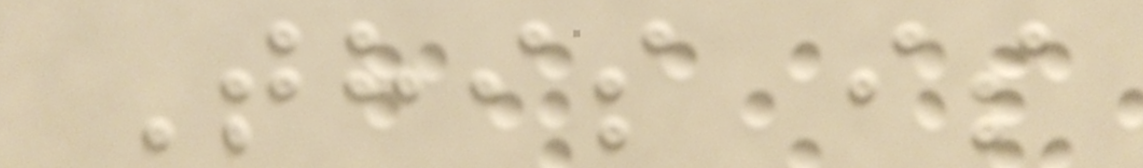This is
